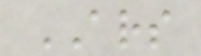ARS
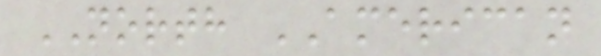NORTH AMERICAN
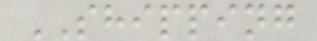SHIPPING
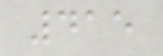415
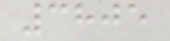3805
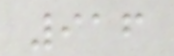916
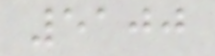5100
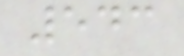543
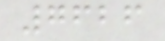7626
